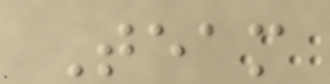Team
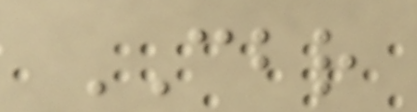CBR
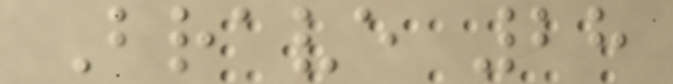Brave 28
